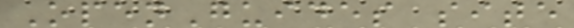OpenGuides site
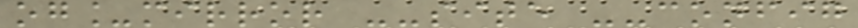og_mirror --site --config
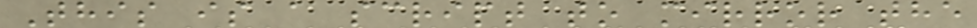This is a script to mirror the
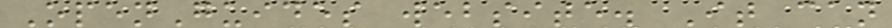OpenGuides website. It can
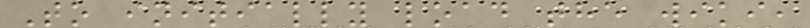To initially load the wiki,
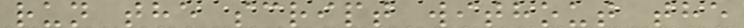run the script without the
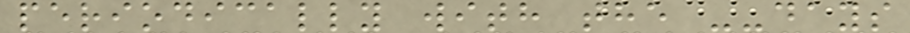periodically with the --days
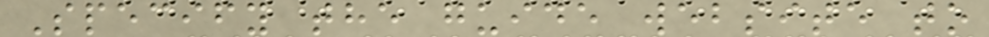Specify the guide website to
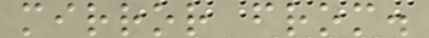mirror from.
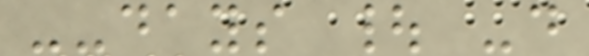--days | -d
